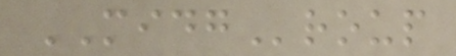MIDGroup
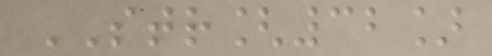STR[32]
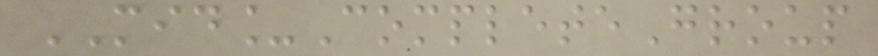MID_CompleteGroup
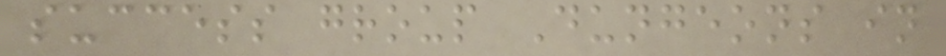success group Dungeons in
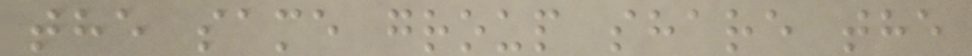the same group share the
